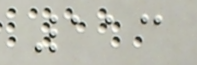113
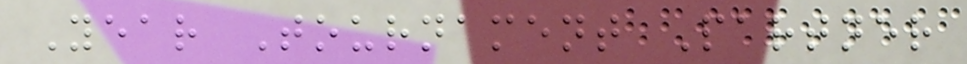Year Tournament Partner
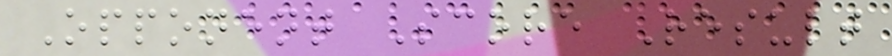Opponent Score Result
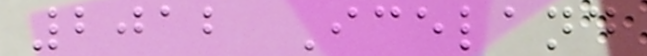2012 Iceland
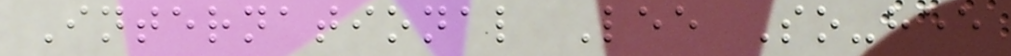International Lee So-hee
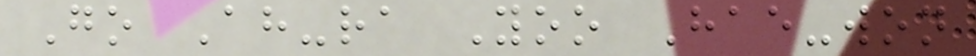Go Ah-ra Yoo Hae-won
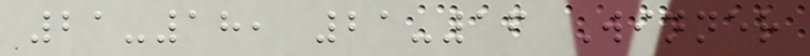21-18, 21-16 Winner
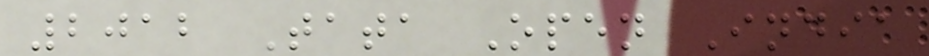2012 Tata Open India
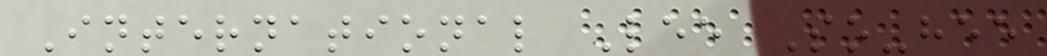International Lee So-hee
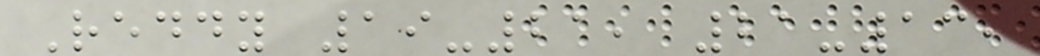Reddy 19-21, 21-13,
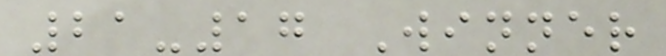21-17 Winner
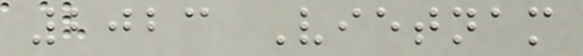2023 Vietnam
